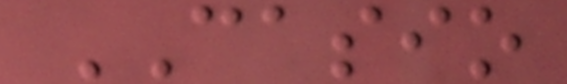CASIO
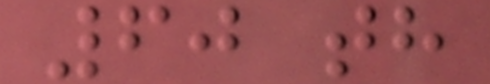60 th
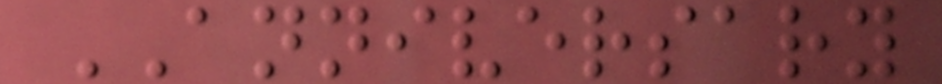ANNIVERSARY
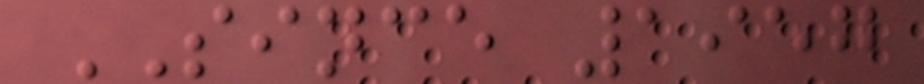SINCE 1957
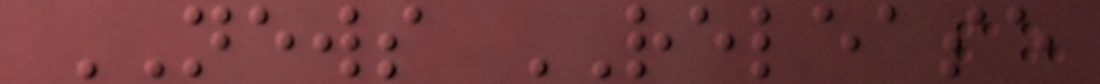NEWS RELEASE
